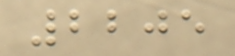2205
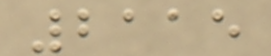2115
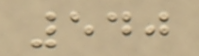540
